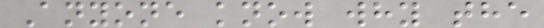Anyone know why the
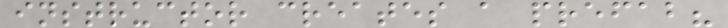instructor creates a prefab?
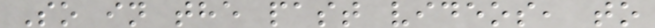So in the past videos, to
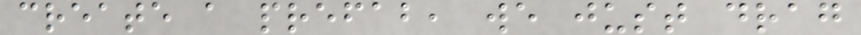create a prefab, we just drag
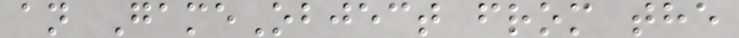an GameObject from the
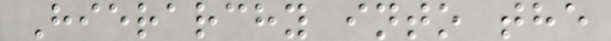Hierarchy into the
